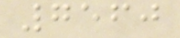7560
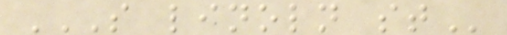S LINOLN ST
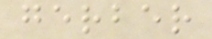gerber
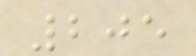205
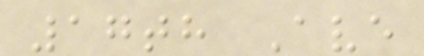17th Ave
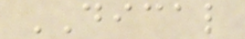DICAL
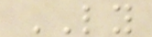LY
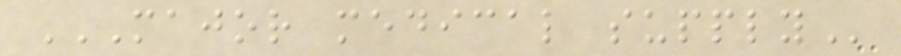MAJOR MEDICAL SUPPLY
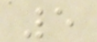5
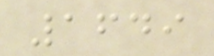1649
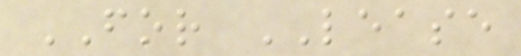FOR LEASE
